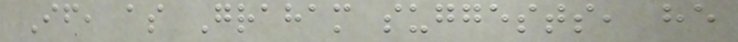If, as Graham suggests, he
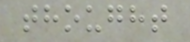thought
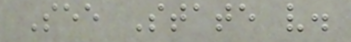See State v.
